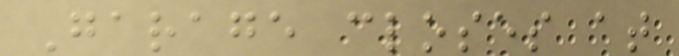Garage closes at
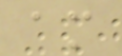am
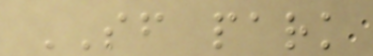SF park
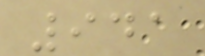941
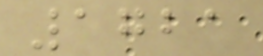1721
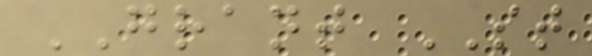GRANT ST
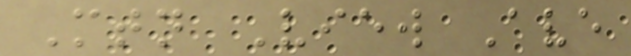Mtn View Ave
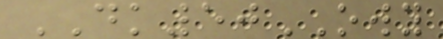DK50OWY
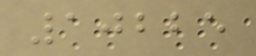10225
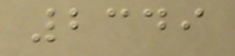2349
